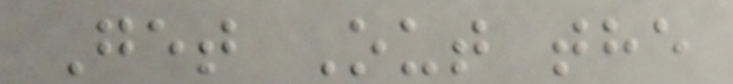Get Out the
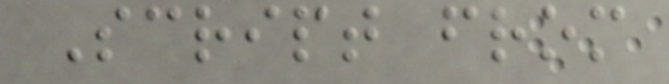Script from
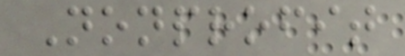Nonprofit
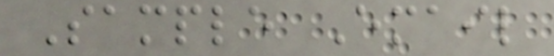Sample Email
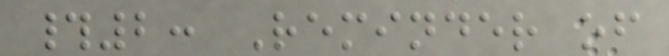#2: Reminder of
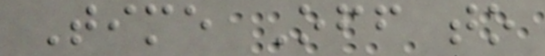Time Off to
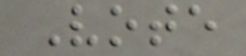Vote
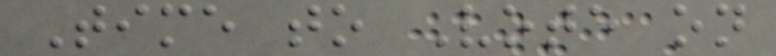Time to Vote on
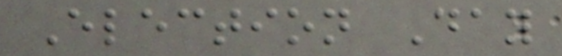Election Day
